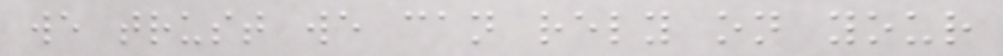we trust we can rely on your
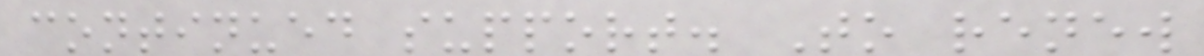continued support. To renew
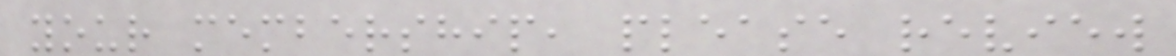your membership, please review
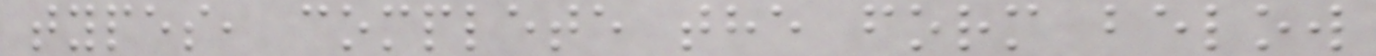types, complete the form below
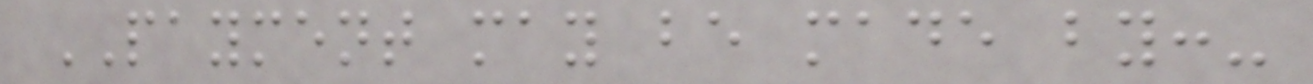PAYMENT may be made by:-
